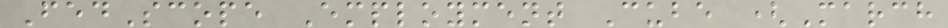FedScope Employment Cube (March
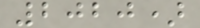2020)
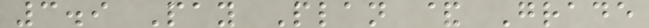3.9 Pay Plan & Grade
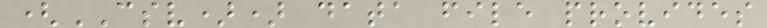(CSV)) data file provides
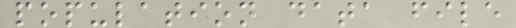population data file
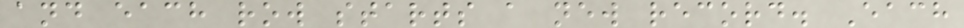and each row starts a new record. Each
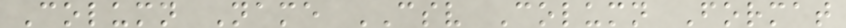Column Name CSV Column Format
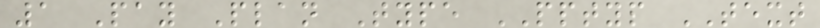1 Pay Plan Type PPTYP TEXT
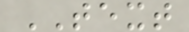TEXT
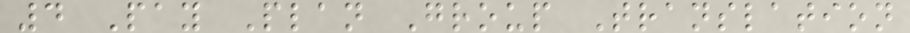4 Pay Plan Group Translation
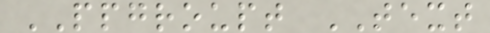PPGROUPT TEXT
